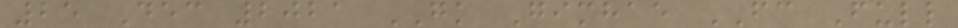25 Dec 2021 GK Gimhae FC Full
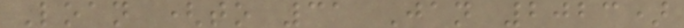Loan (to 31 Jan 2023)
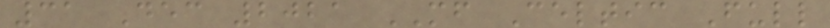31 Dec 2021 MF Celtic Full
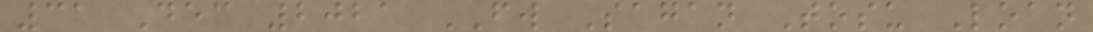31 Dec 2021 FW Sagan Tosu Loan
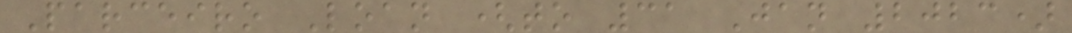Parceiro Loan (to 31 Jan 2023)
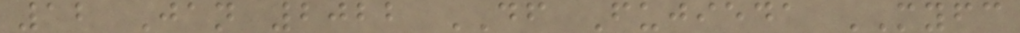12 Jan 2022 DF Fujieda MYFC
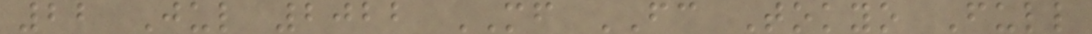22 Jul 2022 MF FC Tokyo Full
